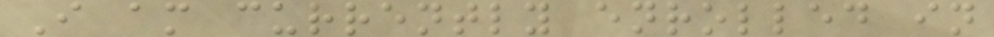I am currently enrolled in
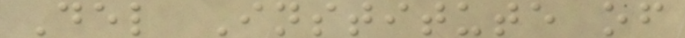Del Institute of
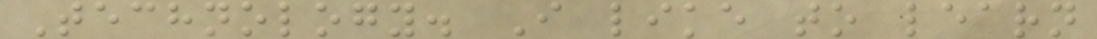Technology. I like to learn
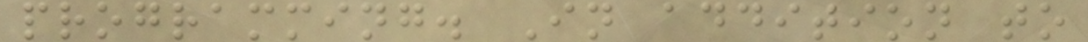programming. In addition to
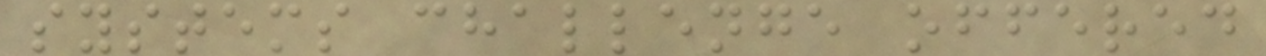systems challenge offered
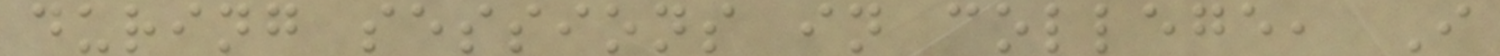during sessions in college, I
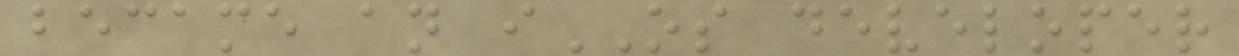became an iOS developer
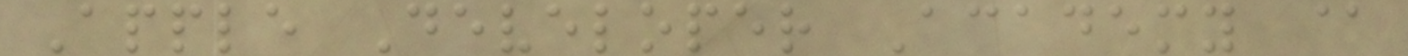Apple Developer Academy @
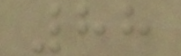88
